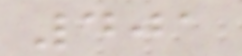401
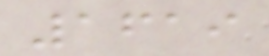1619
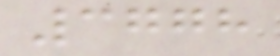3778
